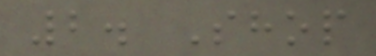2. Shop
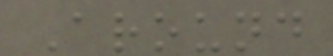Around
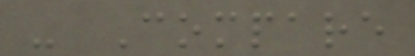- Compare
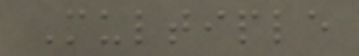Multiple
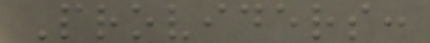Providers:
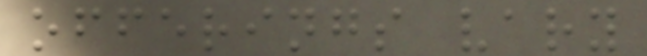offerings vary
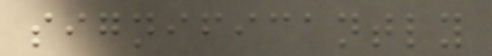significantly
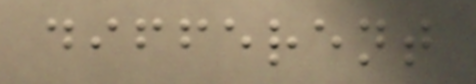different
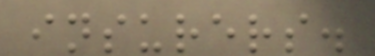insurers.
